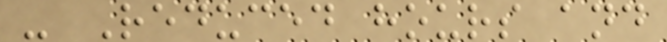- Reduced hours and
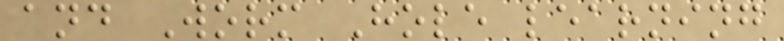and Worm Hole learning
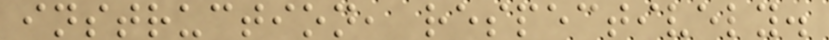instruction, respectively.
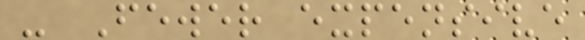- Fewer expensive
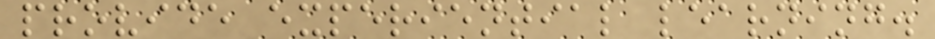provide experiential learning.
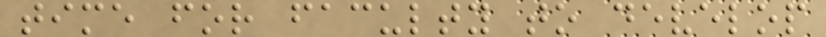time for faculty to develop
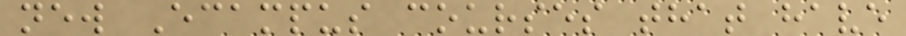new Ecampus courses that have
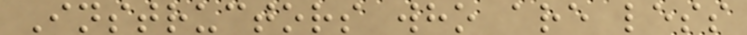Instructors who are less
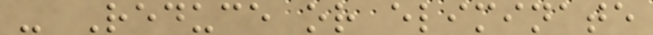- Reduce or eliminate
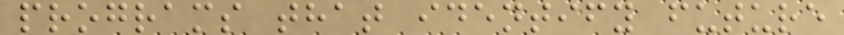programs that identify future
